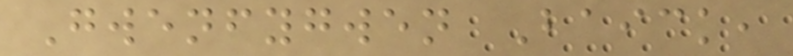Gwenfygwen Baick,
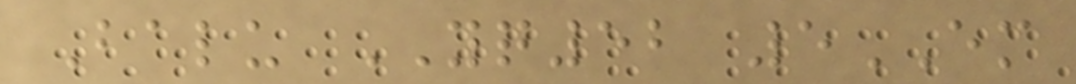Balu YQ52 5EM
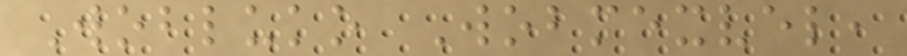Wobluko Wobmexvel,
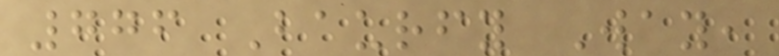776 Baurfy Way,
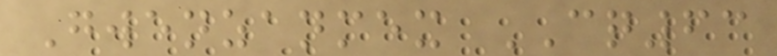Gwenzanmex CQ63
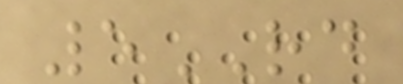5RD
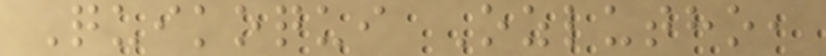Quikoqui Ozlutho,
